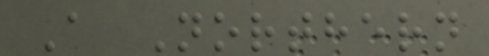A Northern
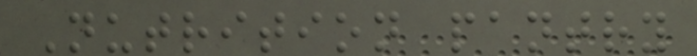Nutrition pantry
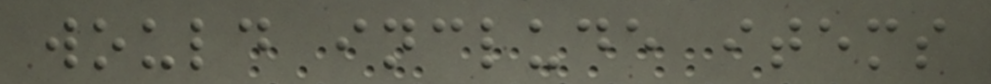would include items
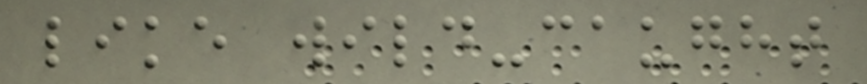like wild-caught
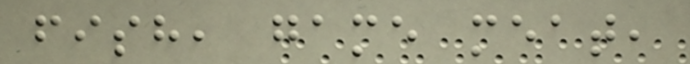fish, game meat,
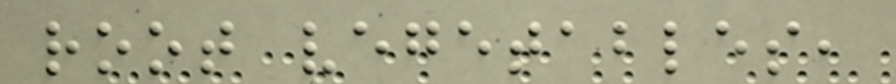root vegetables,
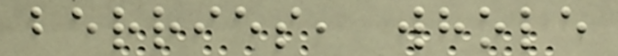berries, whole
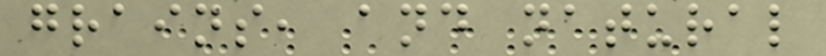grains, and natural
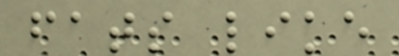fats like
